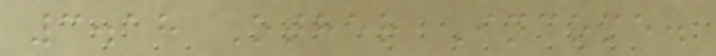3.18 Other Income.
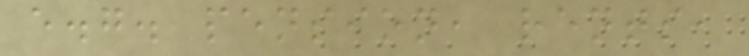e.g. pension, rents,
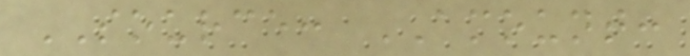SOURCE: AMOUNT:
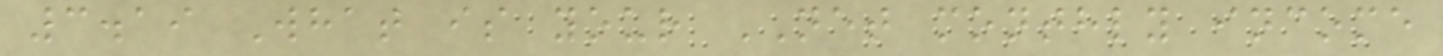3.19 What is your NET monthly income
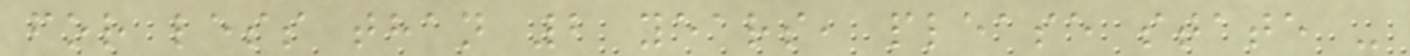for less than 2 years, please state -
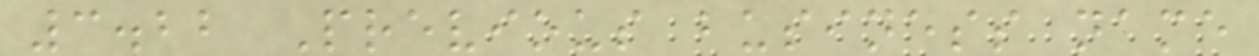3.22 Previous business name
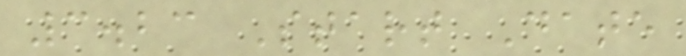3.23 Start Date
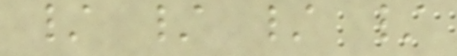/ / / /
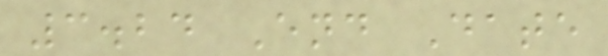3.24 End Date
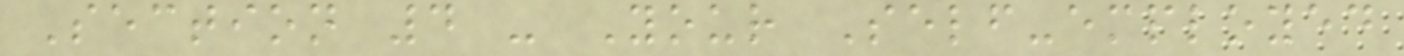Section 4 - Your Self-employed
